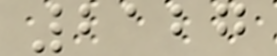2127
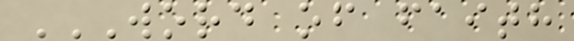WORD OF FAITH
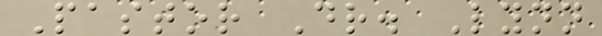Pastor Dr. Lynn
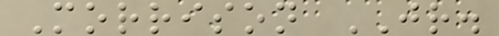Morrison JR.
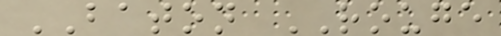BATON ROUGE
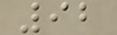92
